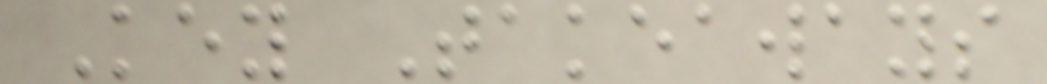Key Takeaways
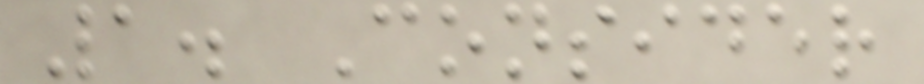1. Consider
